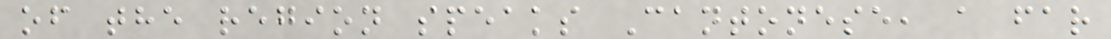of the region speaks Cantonese, a far
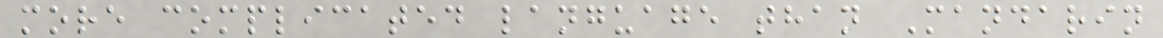more complicated language than Mandarin
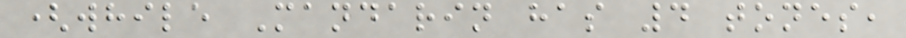(while Mandarin has 4 tones,
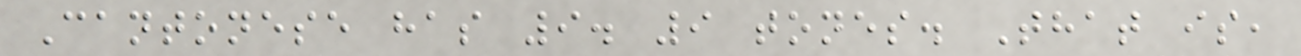Cantonese has 9. 9 tones. That is,
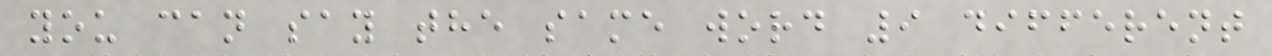you can say the same word 9 different
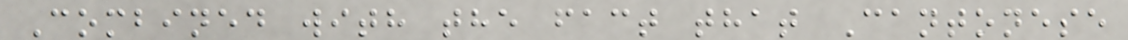Combined with the fact that Cantonese
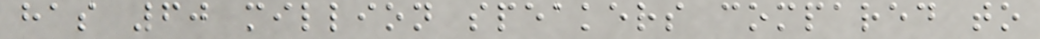has 60 million speakers compared to
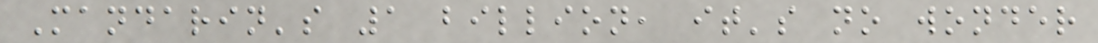Mandarin's 1 billion, it's no wonder
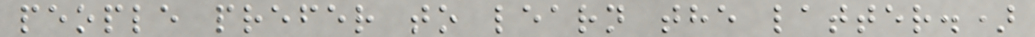people prefer to learn the latter.)
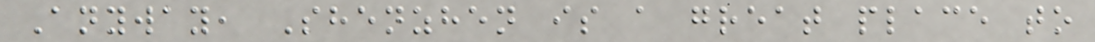Anyway, Shenzhen is a great place to
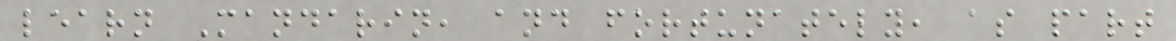learn Mandarin, and fortunately, as part
